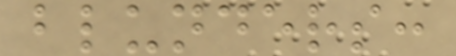blunders:
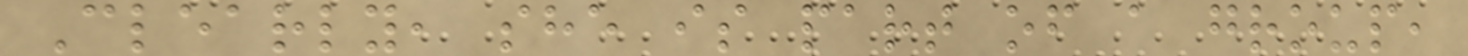Clearly, she is part of a group,
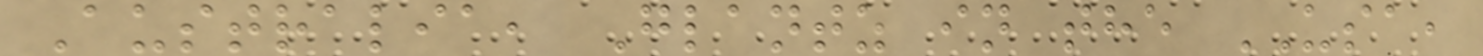Australia, Glantz in the USA,
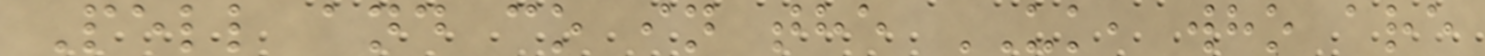Pell and co in the UK, who are
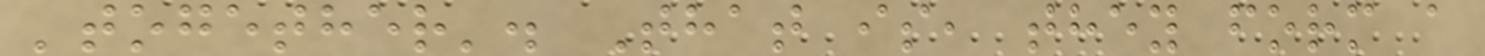'together'. That is, they form a
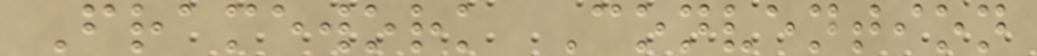Framework Convention
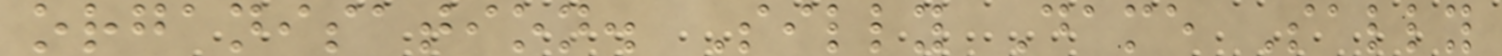organisation. Silly Dame Sally
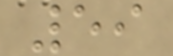59
